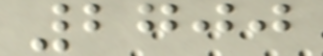2700
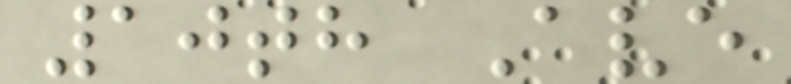10th Ave
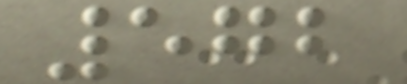572
